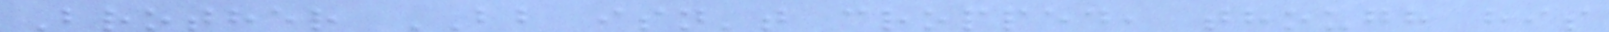Brother BB isn't cropped, though his
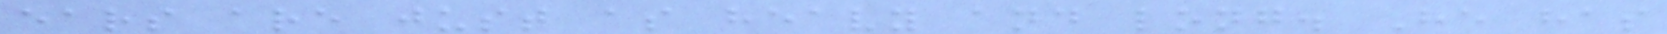ears are just as heavy and long. He has
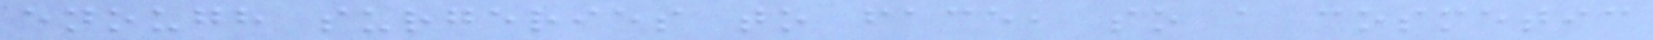enough surgeries to face, so a cosmetic
